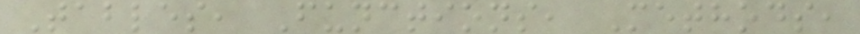Tables, Functions, Methods,
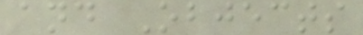and Objects
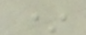*
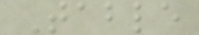Table
